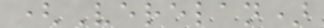(Verelan)
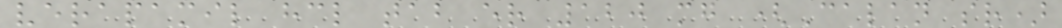verapamil hcl tab er 120 mg (Calan sr)
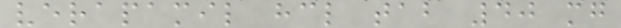verapamil hcl tab 40 mg
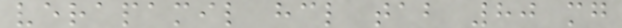verapamil hcl tab 80 mg
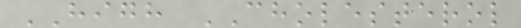HIGH CHOLESTEROL
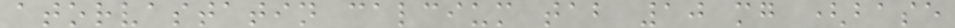atorvastatin calcium tab 10 mg (base
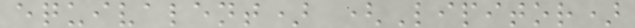equivalent) (Lipitor)
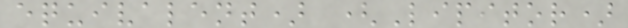equivalent) (Lipitor)
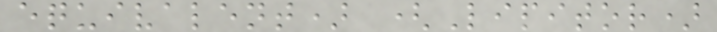equivalent) (Lipitor)
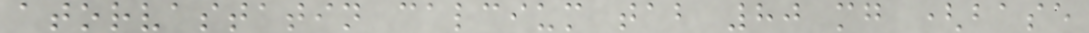atorvastatin calcium tab 80 mg (base
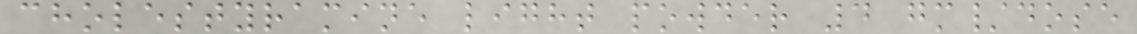cholestyramine light powder 4 gm/dose
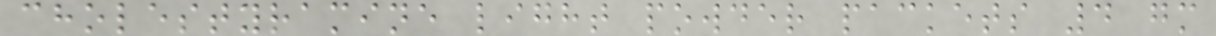cholestyramine light powder packets 4 gm
